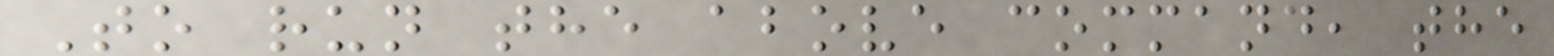To run the above command, the
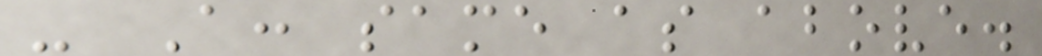- A: same as above.
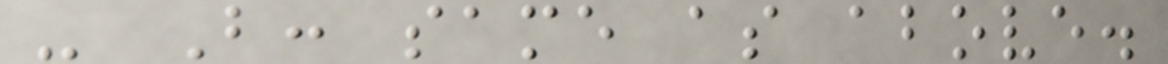- B: same as above.
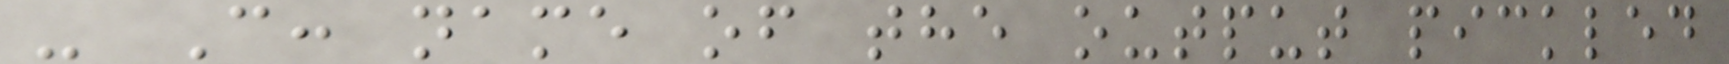- C: name of the output pickled
